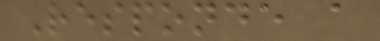Responde a
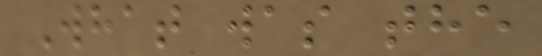What was the
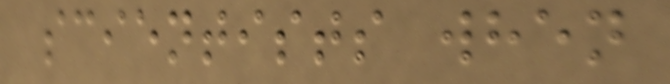scientists when
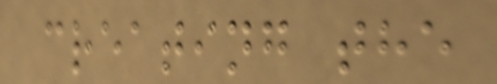creating the
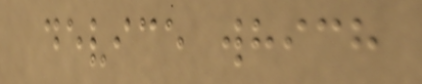device which
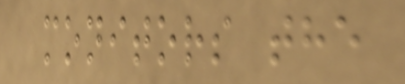monitors the
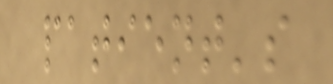patient's
